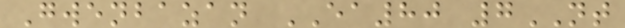Gwenbazan EA80 7NT
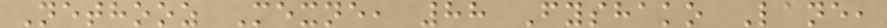Nethooz Mexne, 88 Fyshako Lane,
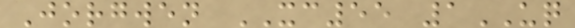Jorgwen XC55 1UQ
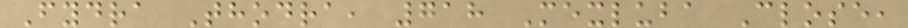Fydra Thodra, 718 Mexluba Close,
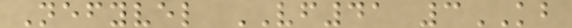Nefyvel VF41 3KB
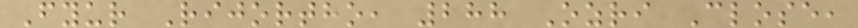Fyur Rijortho, 288 Ozri Close,
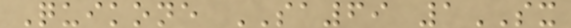Quikone SA69 1SX
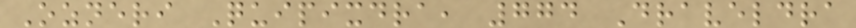Ozneri Quipixdra, 774 Draveldra
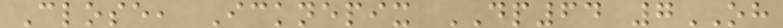Close, Icknepix DP64 7OH
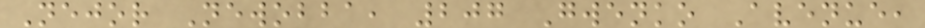Nejor Newobba, 207 Gwenko Avenue,
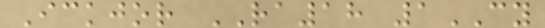Ickjor RA18 1CY
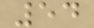54
